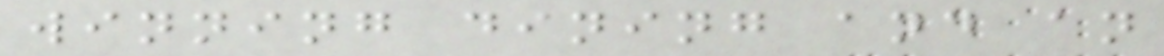winning dining and an
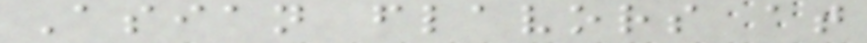Asian flavors at
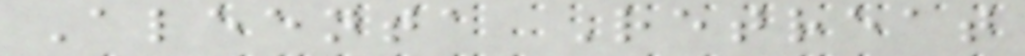Aleenta Retreat
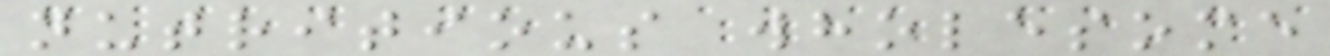nutritious wholesome
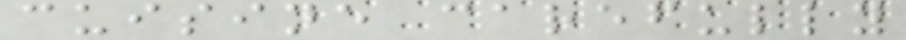cuisine carefully
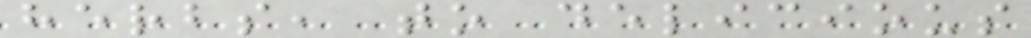herbs, to delicious
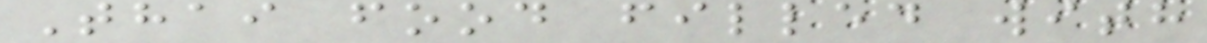Thai food filled with
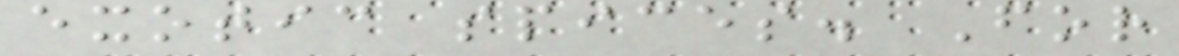exotic spices. For
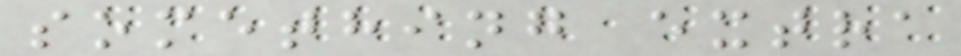something extra
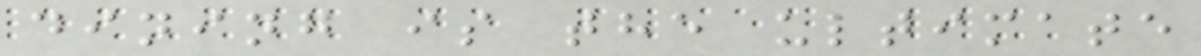dining is the ultimate
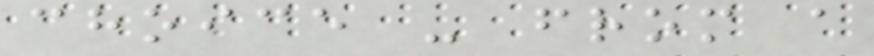choice - from a
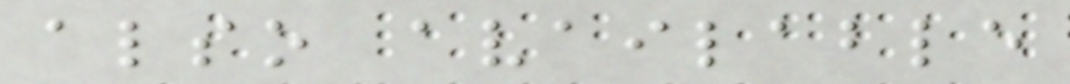also available
